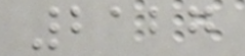2127
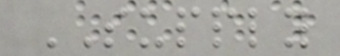SUPPLY
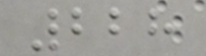228
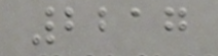2217
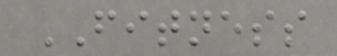FITNESS
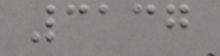3137
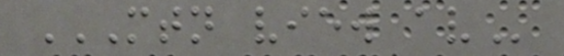MTN VIEW AV
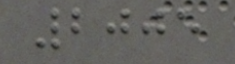2005
